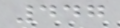447
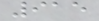915
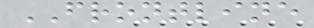FRONTLINE
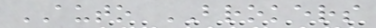AUTO BROKERS
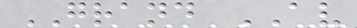GRAND AV
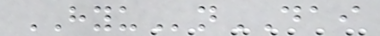HYUnDAI
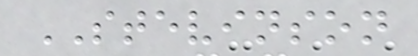STEVINSON
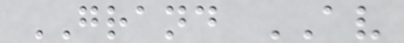GRAND AV
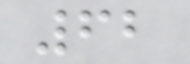62
